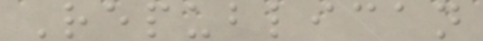Republican
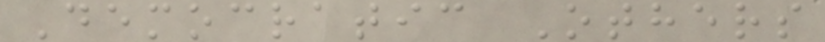Democratic Others
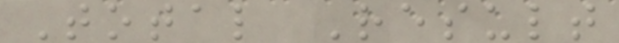Total Result
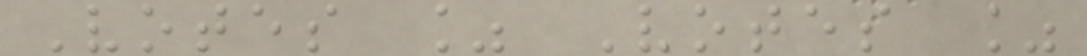Votes % Votes %
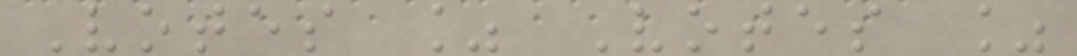Votes % Votes %
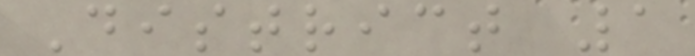District 1
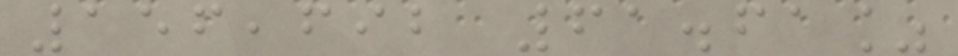156,692 61.61%
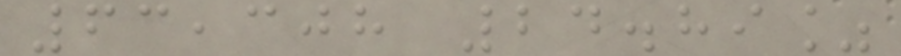63,308 24.89%
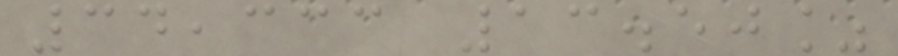34,333 13.50%
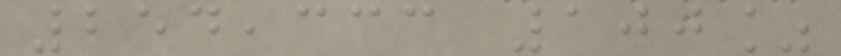254,333 100%
